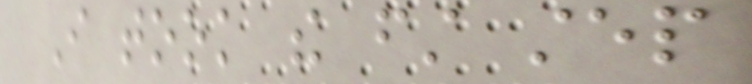I took the first step
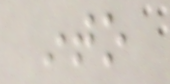into
